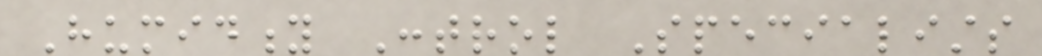Humidity Control Specialists
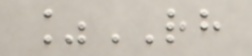%RH
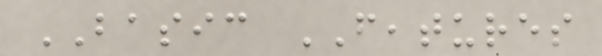BASIC FEATURES
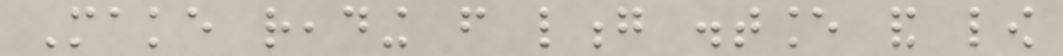Make reading from long distance and low
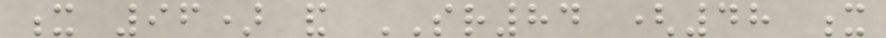x 96) and SR84 (48 x
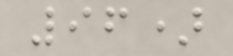96)
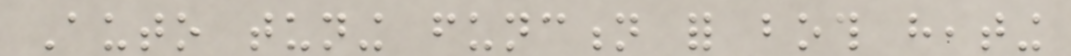Auto tuning function for both heating
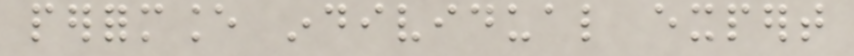performance individual expert
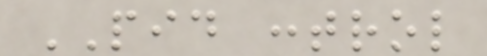PID control
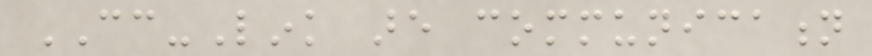CC-Link are communication
